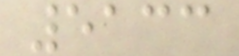5133
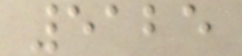5125
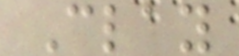Clay
